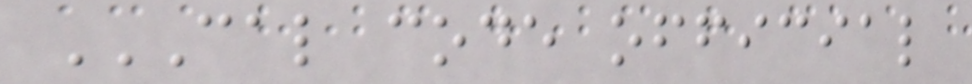CAL CODE OFFICIAL
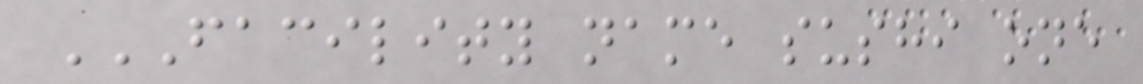FACILITY NAME SUSHI ONE
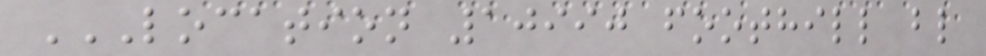LOCATION 10990 FOOTHILL BL
